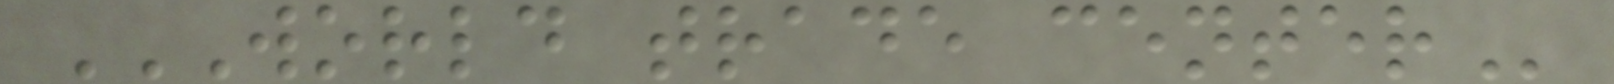WORLD TRADE CENTER
